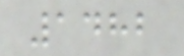1482
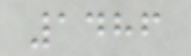1486
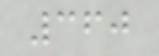360
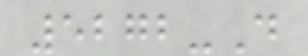5272-D
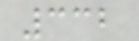332
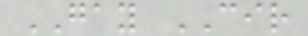GAY CIR
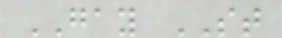GAY ST
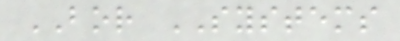BOR SYSTEMS
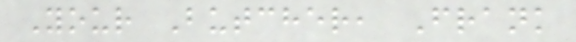Your Butcher, Frank
